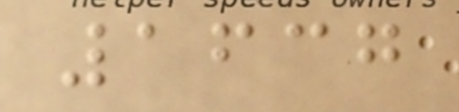1637
